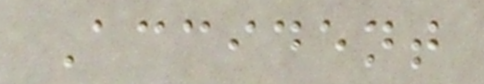Accident
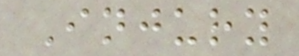Injury
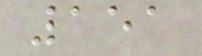151
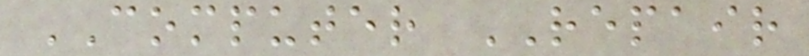COMPUTER REPAIR
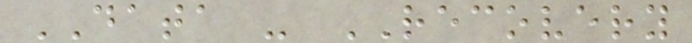DATA - RECOVERY
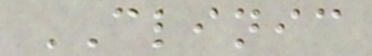CLINIC
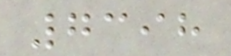7398
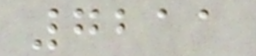7211
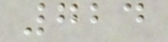724
